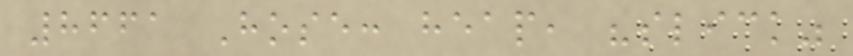8661 Hose: heap, "slick"
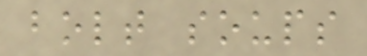bolt soups
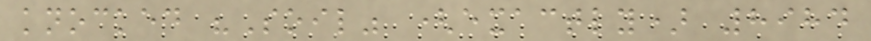knocked "Soil" (exactly) 8984
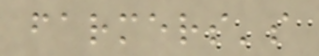farmers's
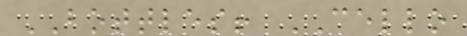BOTTLES! CELLO
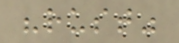"rust"
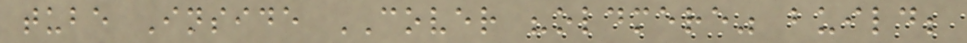tube Inside COVER "oldmere" build;
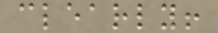clearly!
